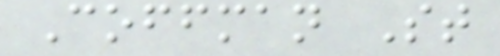Coffman St
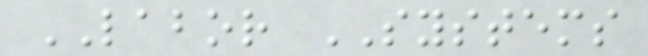LABOR SYSTEMS
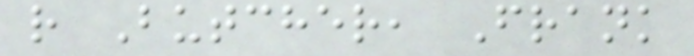r Butcher, Frank
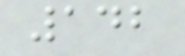142
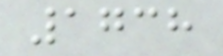1738
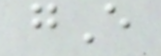gE
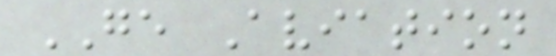GE Aviation
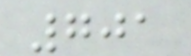701
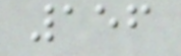156
